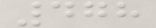478
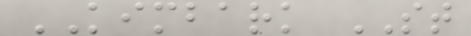KIMBARK ST
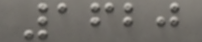1620
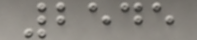2545
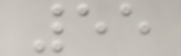55
